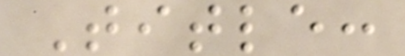Title:
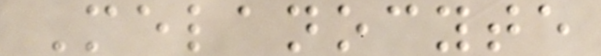Melanocyte
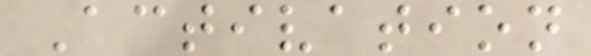Activation
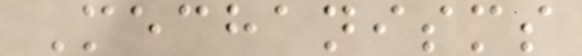Mechanisms
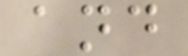and
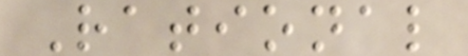Rational
